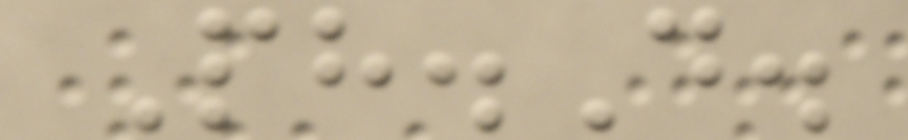Ph.D.
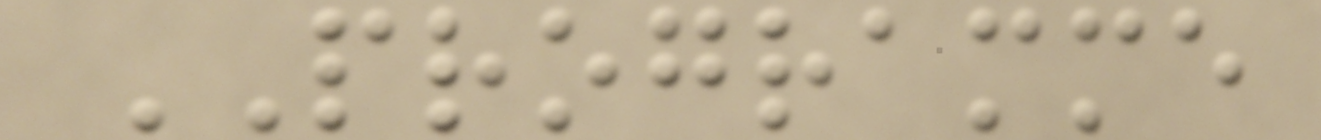PROGRAMME
